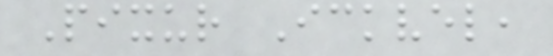Pixur Ickvel,
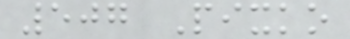507 Pixko
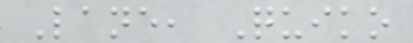Lane, Quiko
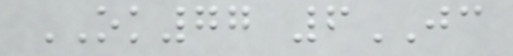OK77 6JC
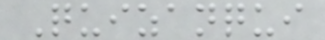Quizanqui
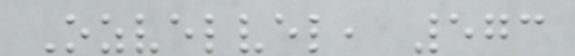Ozvelvel, 573
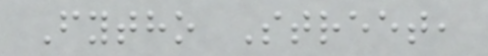Fytho Street,
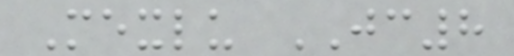Mexlu JC8
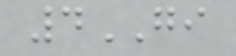4GI
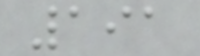191
